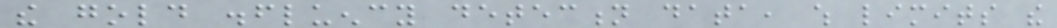the gold disfluency detection data, which limits the
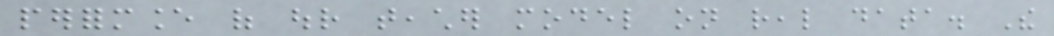performance of our teacher model on real data. The
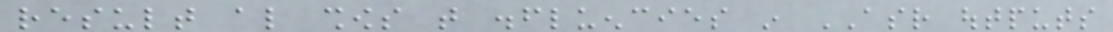result also shows that disfluencies in ASR outputs
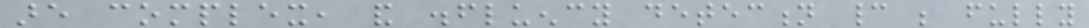are complex, and disfluency detection cannot be fully
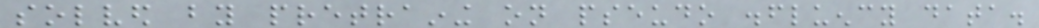solved by pretraining on pseudo disfluency data.
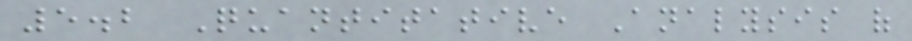5.2 Quantitative Analysis of
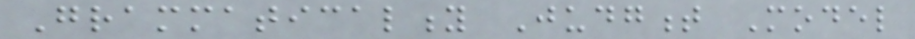Grammaticality Judgment Model
